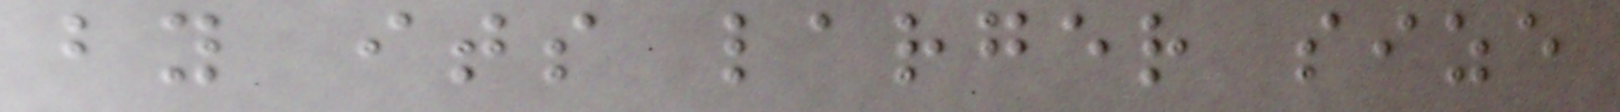by its larger size
